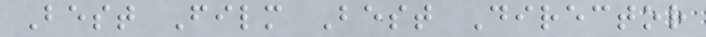Best Film Best Director
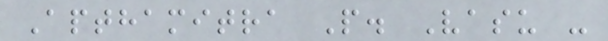Apthamitra P. Vasu -
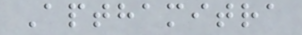Apthamitra
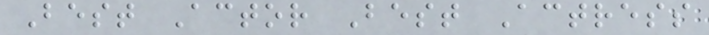Best Actor Best Actress
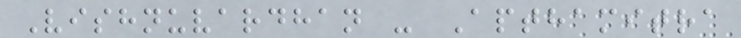Vishnuvardhan - Apthamitra
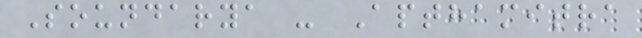Soundarya - Apthamitra
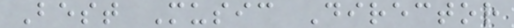Best Music Director
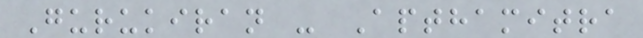Gurukiran - Apthamitra
